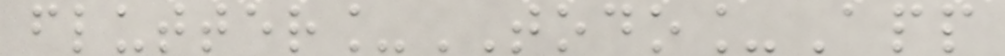flutter_TODO_App
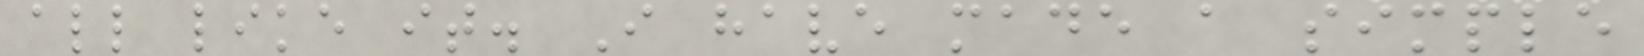all like it. I have made a simple
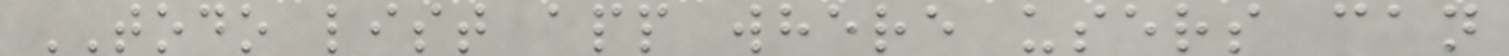TODO list app where users can
